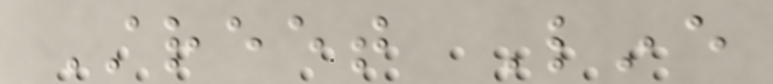Street Line
